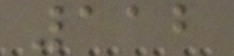112
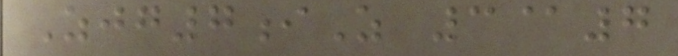Zjg7iZ 3@7
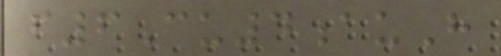f6Cu4auH
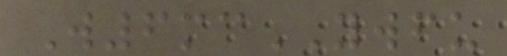W6mcYWFU
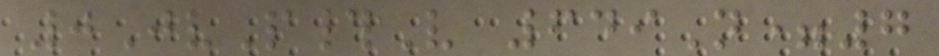0JvP#V 649N=7
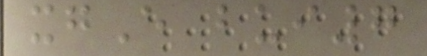xgE bui7
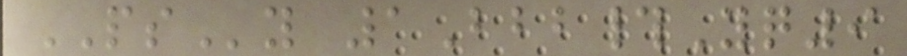PSy 1Bbb#Yq9
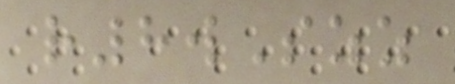r8wSzz
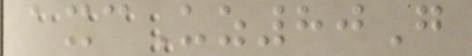axcUz80G
